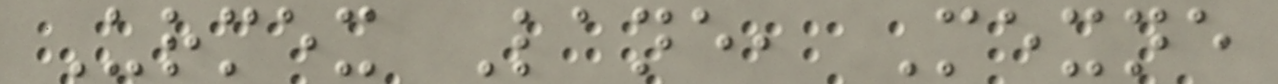Urmex Lane, Mexne
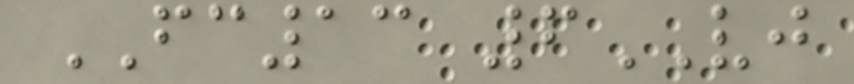FC13 6VJ
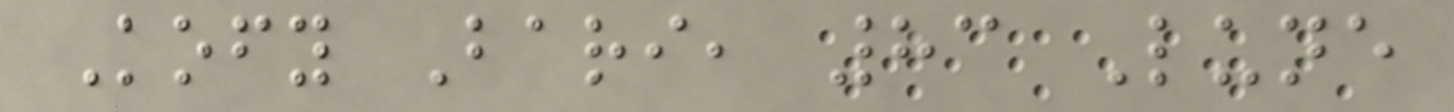Kofy Bari, 83 Lune
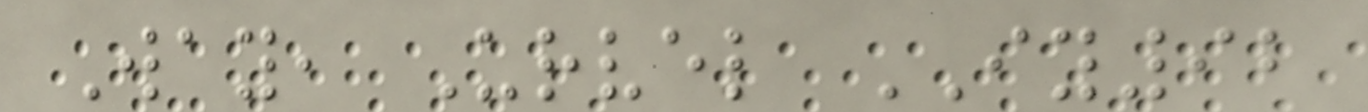Way, Urvel IY92
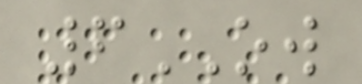6OW
